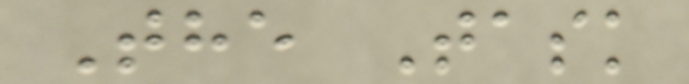The Task
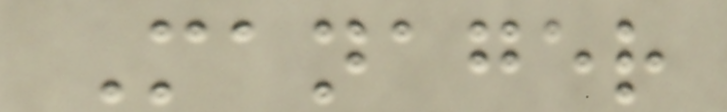Manager
